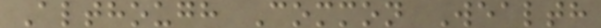Although Common Wealth
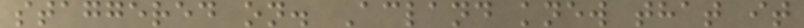staggered on. Acland knew that it
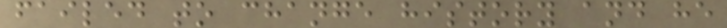failed to change history and he
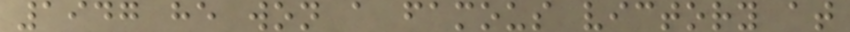1947 he won a famous victory at
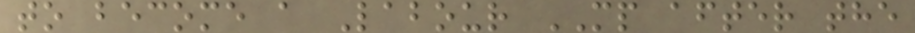to become a Labour MP after the
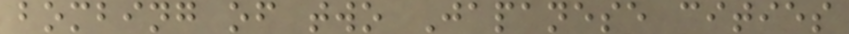bombing of two Japanese cities
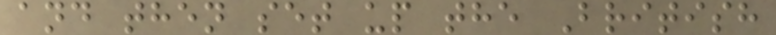and then set up the British
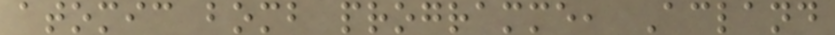atomic bomb programme, Acland
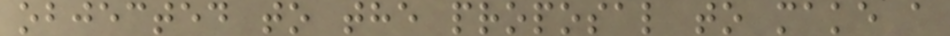objected to the proposal to make a
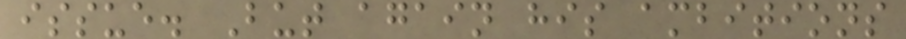issue. But again his ambitions
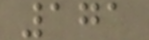171
